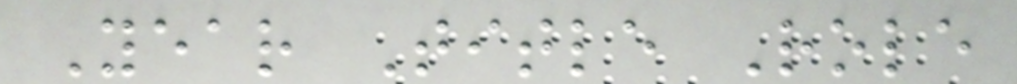Year Title Role
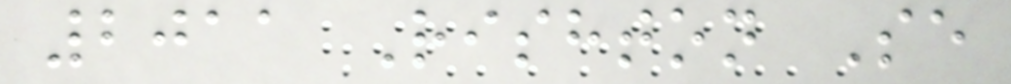2011 Rishton Se
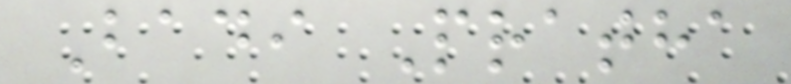Badi Pratha
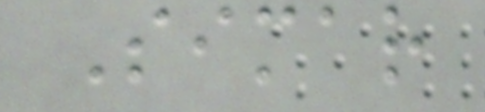Simar
